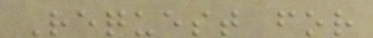Request for
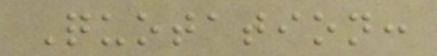Quotation:
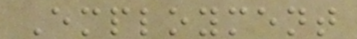Employment
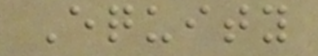Equity
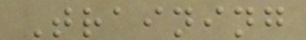Training
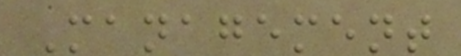Management
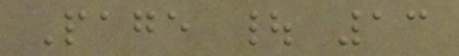Page | 13
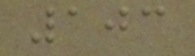103
